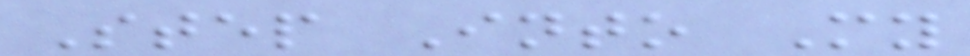Step Into My
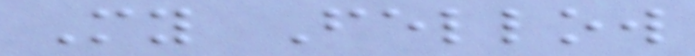My Fellow
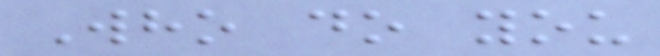Who do you
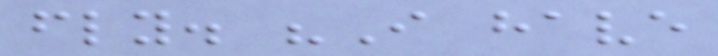fly. "I have
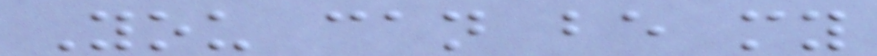You can be my
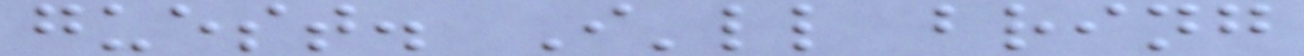guest. I'll bring
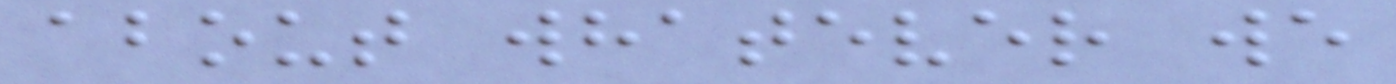about whatever we
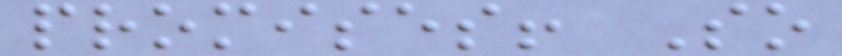promises! So
